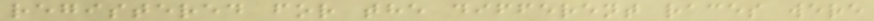registered for the different races were
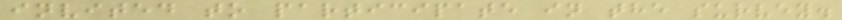invited to participate in the survey.
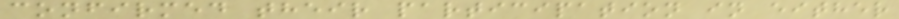confirmed their participation in either
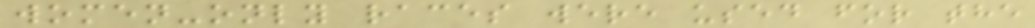women-only races were used for the
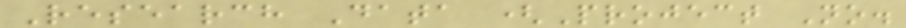Research Data (Project No.
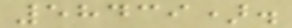58439).
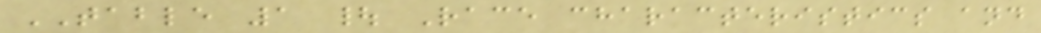TABLE 1 | Race characteristics and
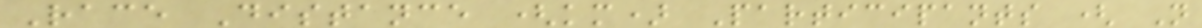Race Distance (km) Participants ( N
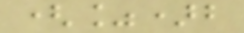(%)b
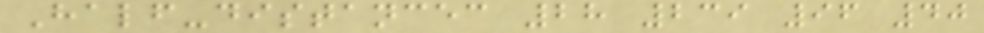Half-distancec 28 239 96 40
